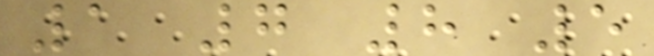1 7 8 5
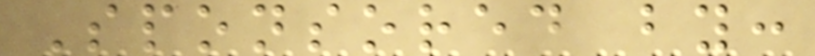Sponsored by:
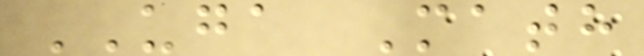UGA Math
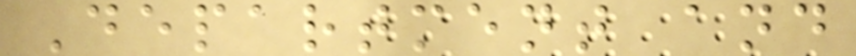Department and
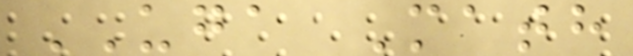UGA Math
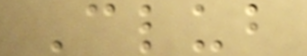Club
